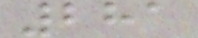281
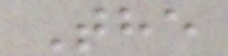The
